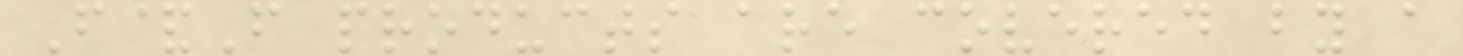F&F products are covered by a
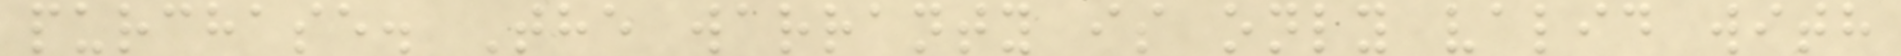purchase. The warranty is only valid with
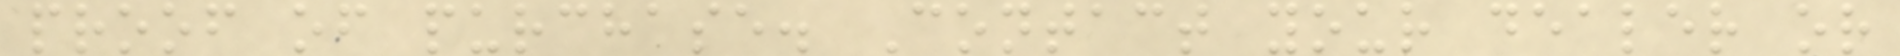proof of purchase. Contact your dealer or
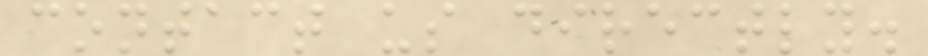contact us directly.
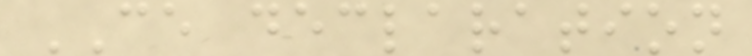CE declaration
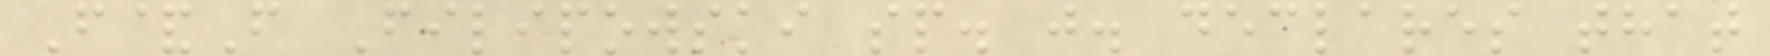F&F Filipowski sp. j. declares that
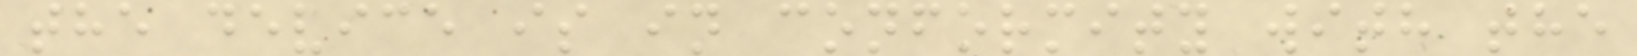the device is in conformity with the
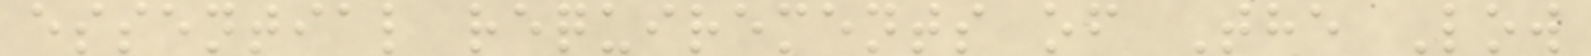essential requirements of The Low
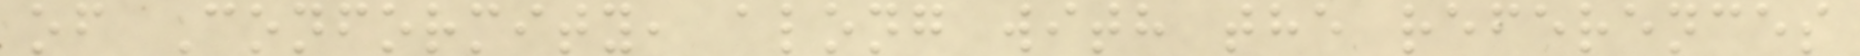of Conformity, along with the references
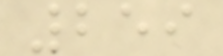259
